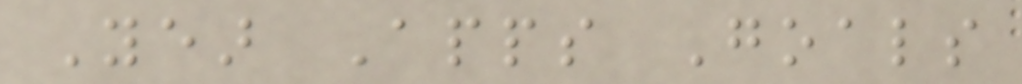Year Apps Goals
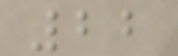22
